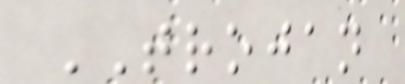TROJAN
